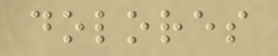dolores
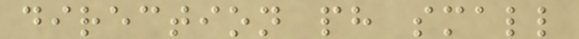direction ph small
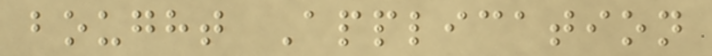bought Application
